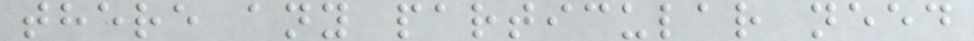there any particular need
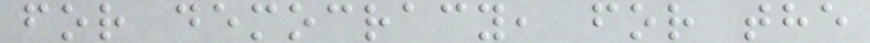for democracy, for the
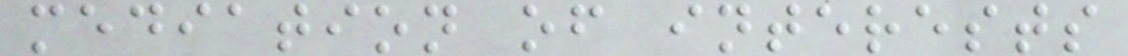mediation of interests
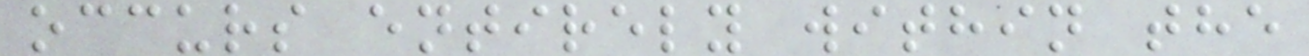occurs entirely within the
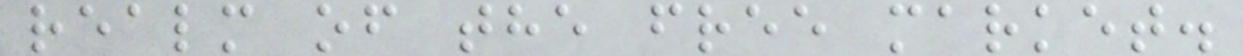realm of the free market.
